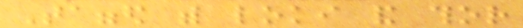Tagged with loki and thor
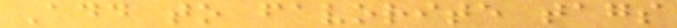Add to favorite tags
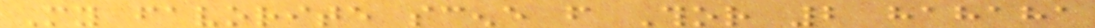My favorite scene from Thor 2 hahaha
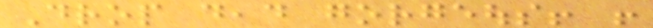Drop dead gorgeous! !
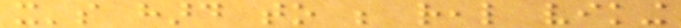it's hard to be real viking
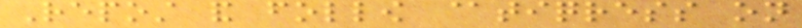Repost and follow @tiqress on
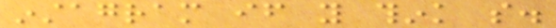instagram if you think so.
